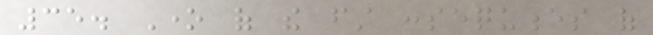35. One of the first consequences of
